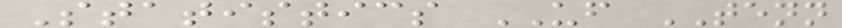Statistics UF TENN
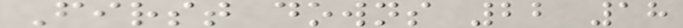First downs 22 18
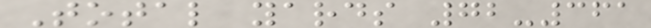Total yards 72-361
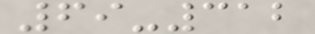69-312
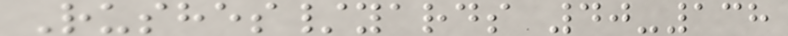Rushes/yards 40-138
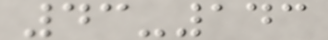43-143
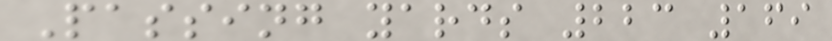Passing yards 223 169
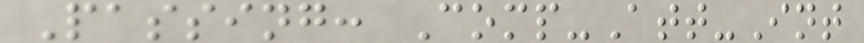Passing: Comp-Att-Int
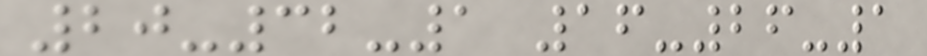20-32-1 16-26-1
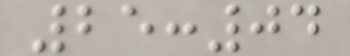25:04
